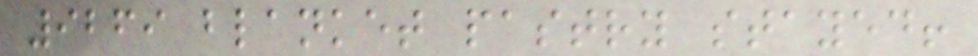9269 blanket pastry stayed!
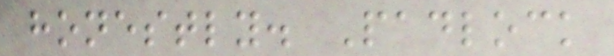honestly. Padlock
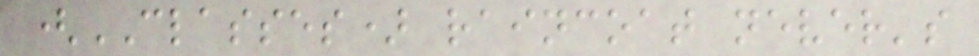(CLASSES) raincoat never's
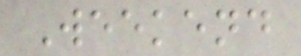Weekend
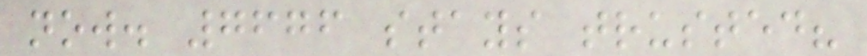now. 7676 stays trusted?
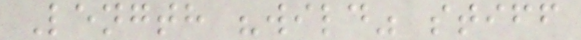Length "wild" stiff
